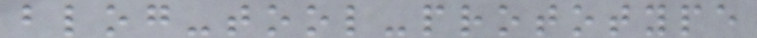blog-tool-prototype
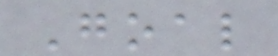Goal
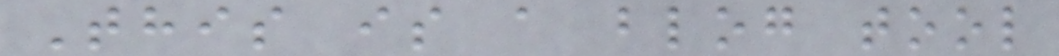This is a blog tool
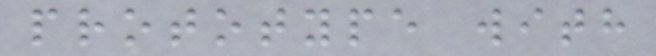prototype with
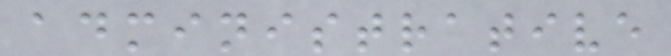administrative
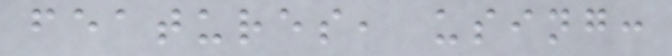features, using:
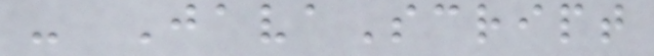- JavaScript
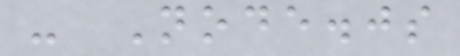- Node.js
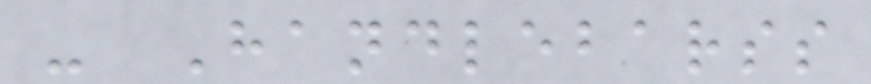- Handlebarss
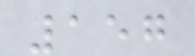157
